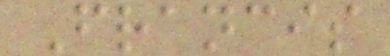Francis
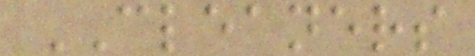CLEANERS
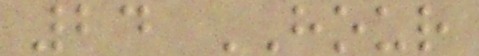24 HOUR
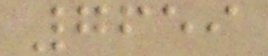7659
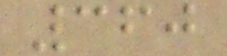360
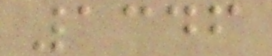1346
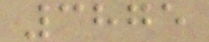3875
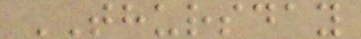THURSDAY
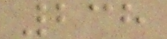238
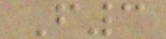F3
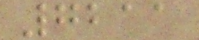7211
